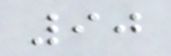90
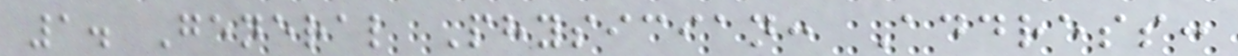1. General Physician: Address:
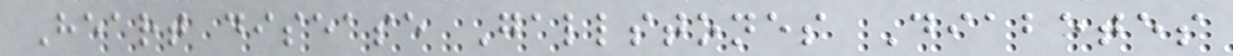Heart disease Gallstones Diabetes
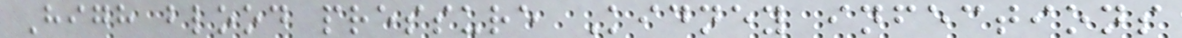High blood pressure Kidney infections
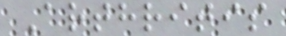Arthritis
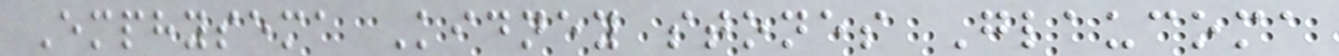Emphysema Kidney stones Glaucoma
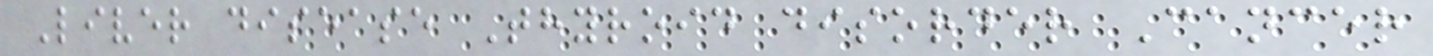Liver disease Thyroid disorder Cancer
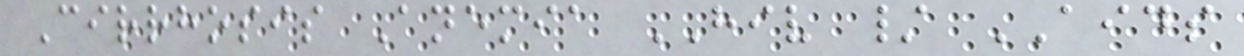Cirrhosis Anemia HIV / AIDS
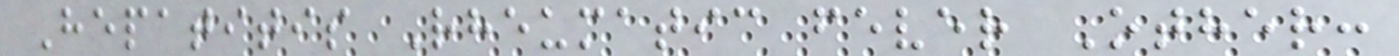Hepatitis Rheumatic fever Other:
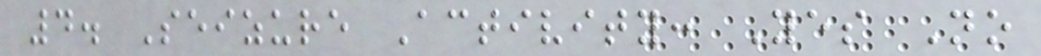4. Seizure Activity: Yes No
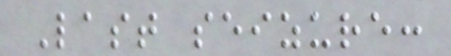Last seizure:
